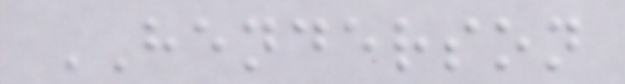HENDERSON
